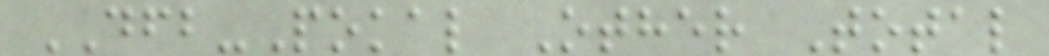DFB-Pokal Other Total
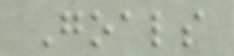Goals
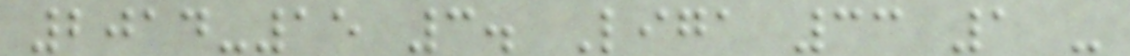2014-15 3. Liga 33 1 -
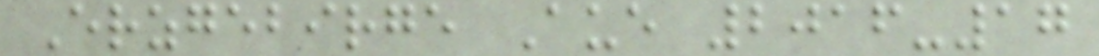Erzgebirge Aue 2016-17
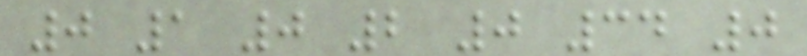0 1 0 2 0 34 0
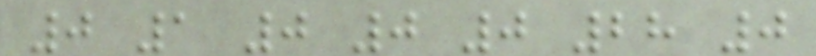0 1 0 0 0 28 0
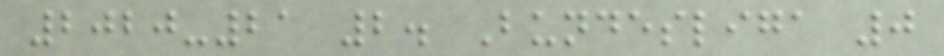2020-21 2. Bundesliga 0
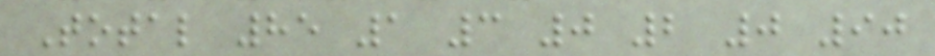Total 85 1 3 0 2 0 90
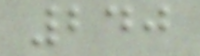240
